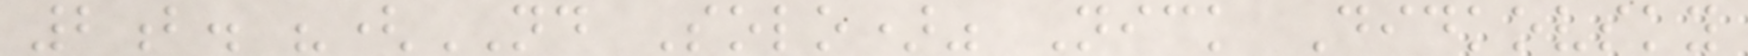2b. "(ND Solo)" Nick Didkovsky
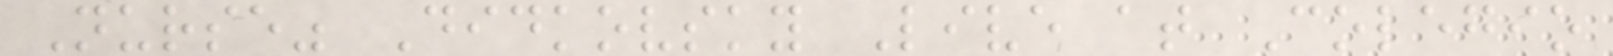Nurse" Didkovsky Live at Colegio
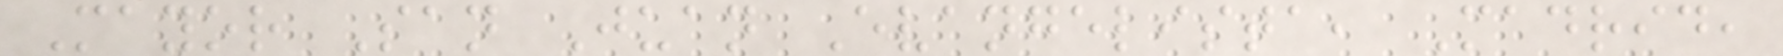Mayor San Juan Evangelista, Madrid,
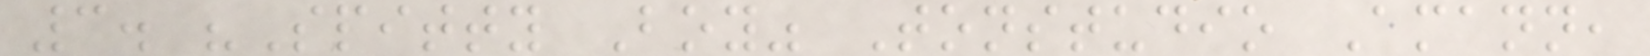3. "Spitty Boy" Tonstudio Amann,
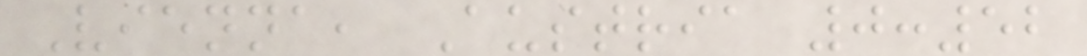Vienna, Austria 0:52
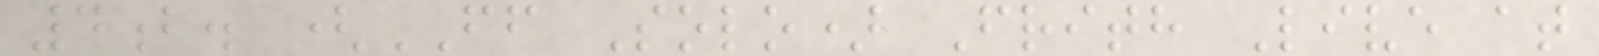4b. (FF Solo) Frith Live at
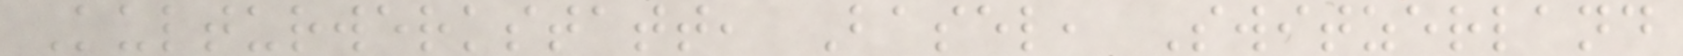Kulturwerkstatt, Basel, Switzerland
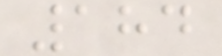184
